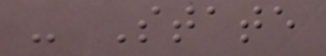- State
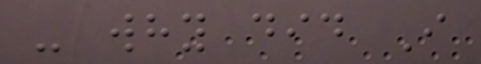- why did I
